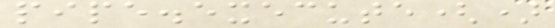pipe.execute()
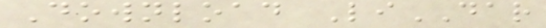Download LiDAR
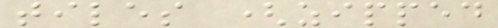tiles (zipped
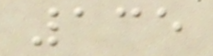135
